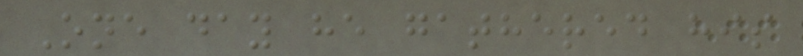One day he gathered his
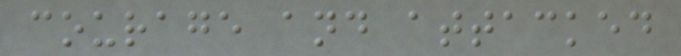courage and attacked
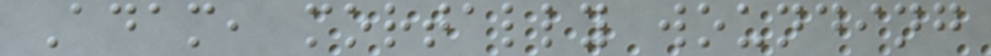Adam, mortally wounding
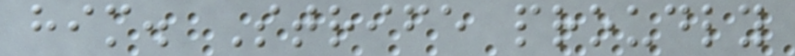him. Strife proudly
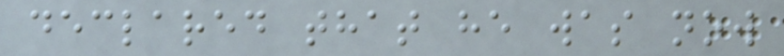declared that he was now
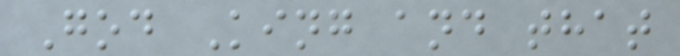God King and that
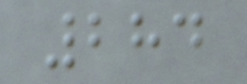284
